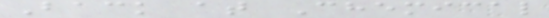Back at Chemical
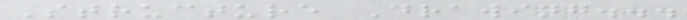Structure Drawing...
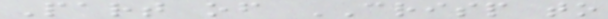Part of CRISP to
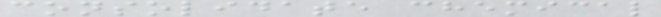consolidate chemical
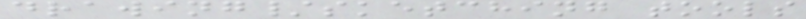drawing/sketching tools
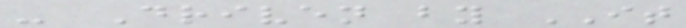- Driven by IT
